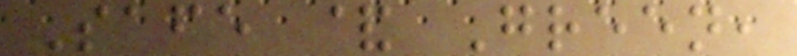Safe & Green,
